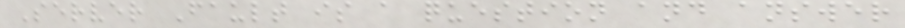Server Fault is a question and answer
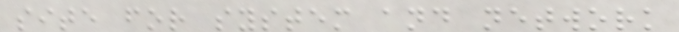site for system and network
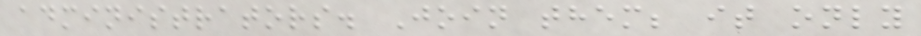administrators. Join them; it only
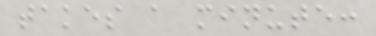takes a minute:
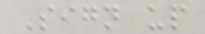Sign up
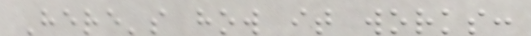Here's how it works:
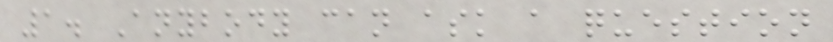1. Anybody can ask a question
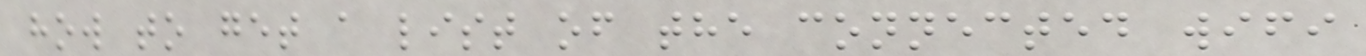how to get a list of the connected wifi
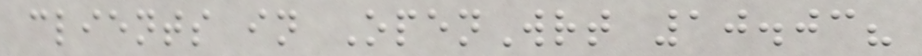clients in OpenWrt 10.03?
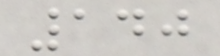140
